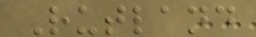Rutland
